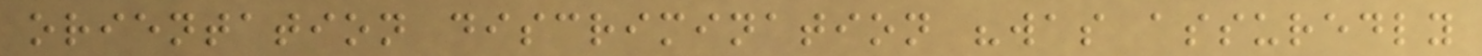orientation discrimination "was assuredly
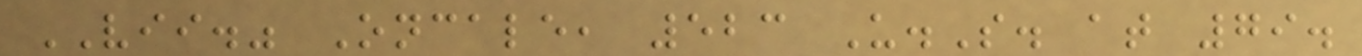VII." Oncale, 523 U.S. at 79.
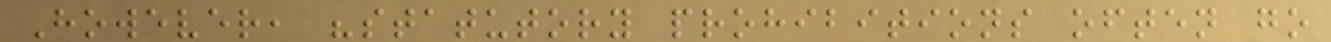However, "statutory prohibitions often go
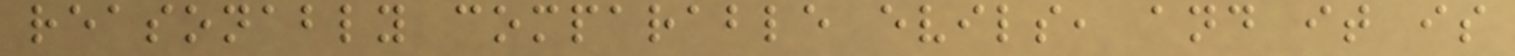reasonably comparable evils, and it is
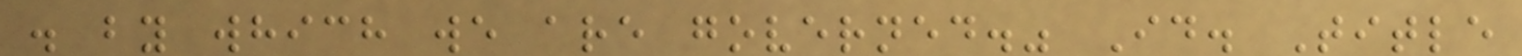. by which we are governed." Id. Title
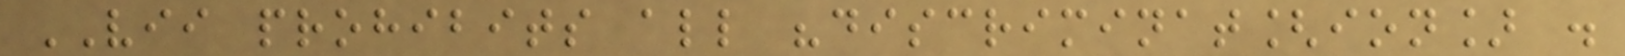VII prohibits all "discriminat[ion] .
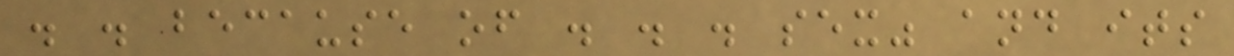. . because of . . . sex" and its
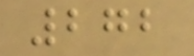272
